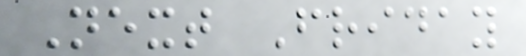Next Friday
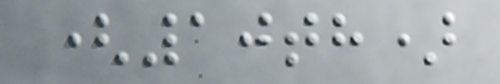(10th)
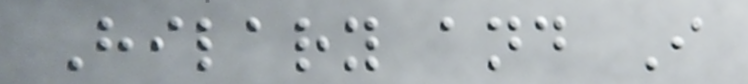Hilary and I
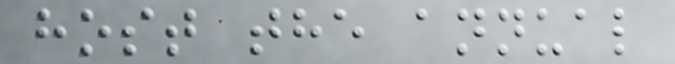host the annual
